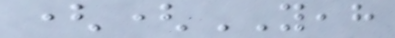((YEAH
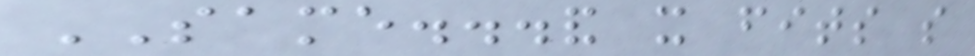SAME...and it fits so
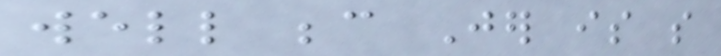well because Jer is so
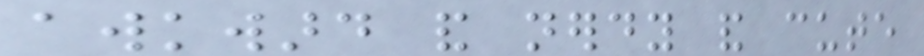awkward and nerdy and cute
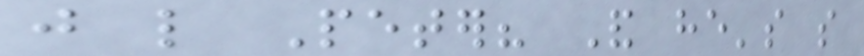just like Peter? And he's so
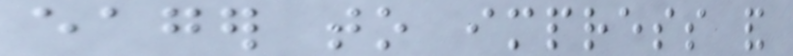eager to impress and
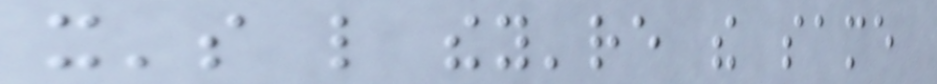it's like they're the same
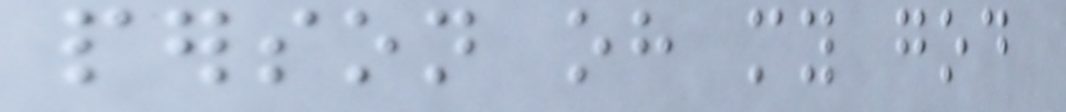person oh my god
